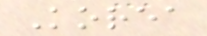Korea
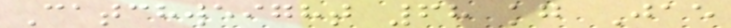Catchweight 68 kg Jae
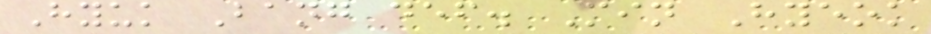Hyuk Bang def. Min Hyeok
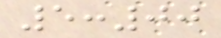5:00
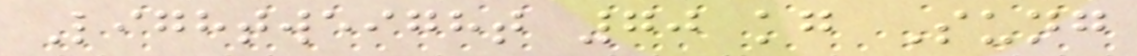Lightweight 70 kg Sung
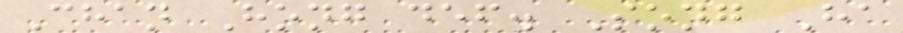Chan Hong def. Song Ha
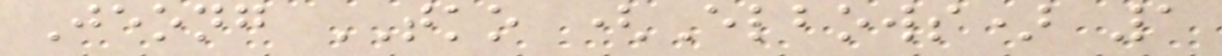Jeong TKO (Elbows) 1
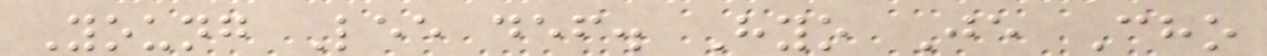Young Lee def. Hyo Je Cho
